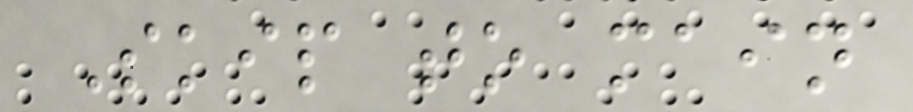Skip to main
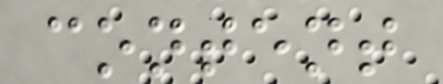content
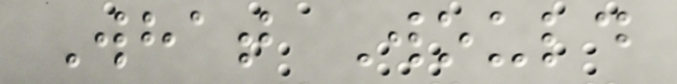What Would
